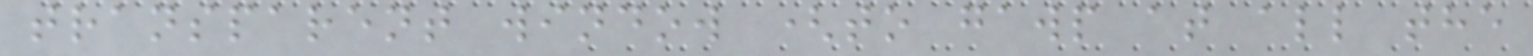transparent window (to gawp at all the
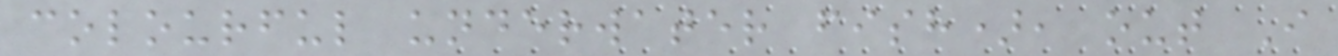colourful underwater fish), out I
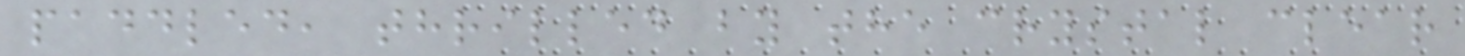paddled, thrilled by the crystal clear
